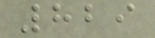829
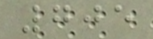705
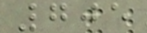705
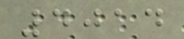4014
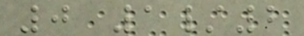0 1/2
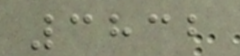3832
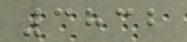3832
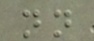nn
